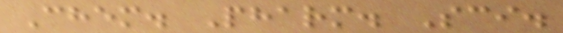Chem. Pharm. Sci.
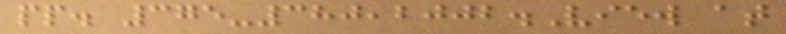pp. 375-380,2002.View at
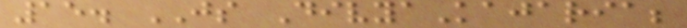15. JS DivyaKajaria;
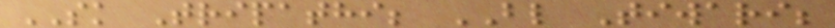SK Tripathi; BL Tiwari;
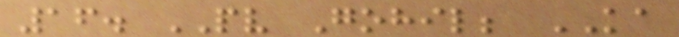16. PV Gohil; KA
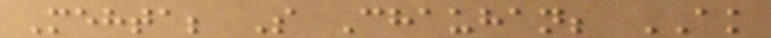Mehta; S Chauhan; AK
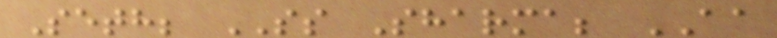Seth; SS Sharma; AA
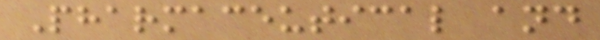Pharmaceutical and
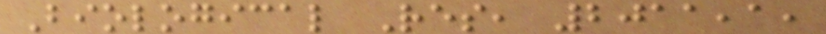Biological Res, 2011,1,
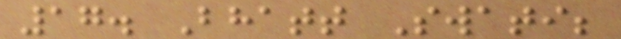17. Bhatt Swati;
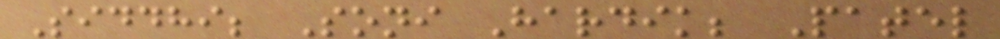Siddhi; Soni Hardik; Patel
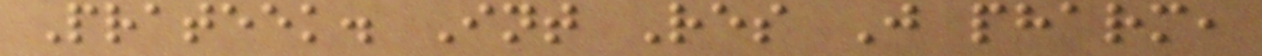Prateek. Int Res J pharm,
